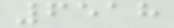6518
